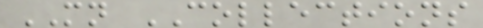MN COLLECTIONS
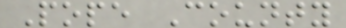Pope County
